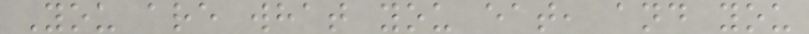You are what you eat, and you
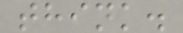think.
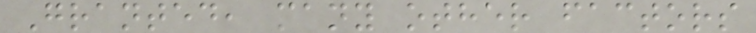Granted, many other factors
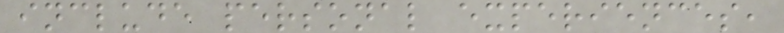include personal experiences,
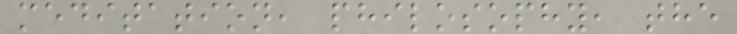meditation, philosophy, the
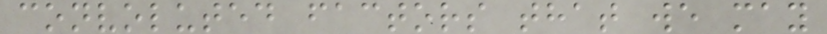convoluted factors that we may
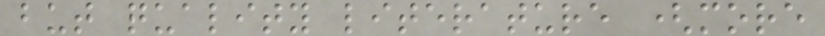but quality literature (more
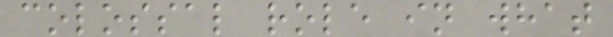colossal role in what
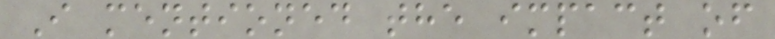I mentioned the impact of
